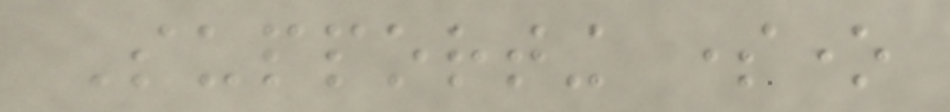Supporting someone
